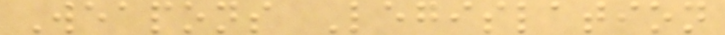Weapons Legislation
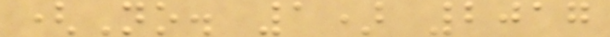(No. 1) 2017
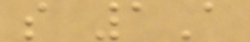s 1A
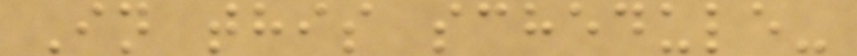In this schedule-
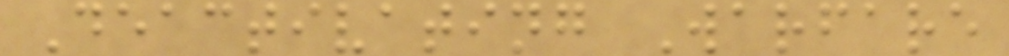Deactivating Warfare
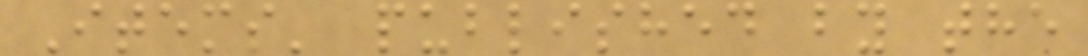Items' published by the
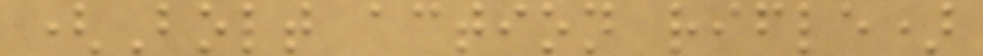(Bolt action rifle)
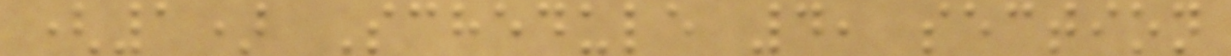(1) Schedule 4, section
